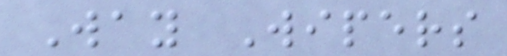Way Wipers
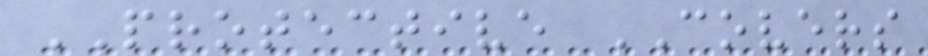PROTECTIVE COVERS
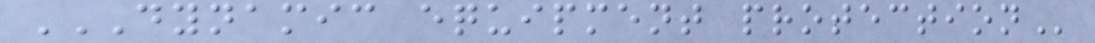DYNAMIC EQUIPMENT PROTECTION
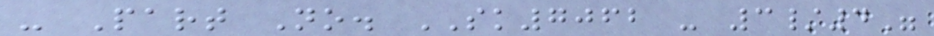- Part No. SK7062 - 3/4"
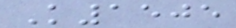K1505
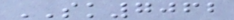SK7062
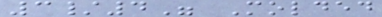3/4" Molded
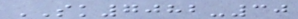SK7082-30
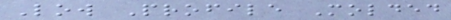Low Profile Molded
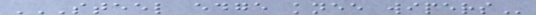STEEL EDGE KNEE WIPERS
